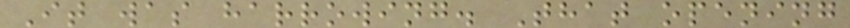It was harrowing. That opening
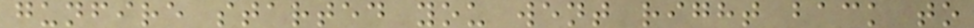gunfire started you went right back to
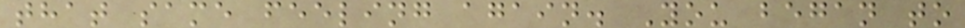that same feeling again. You began to
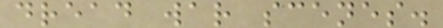dread war scenes.
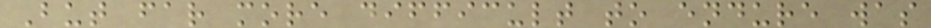But far more difficult to endure was
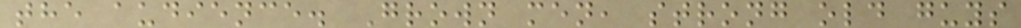the audience. Grown men, strong old guys
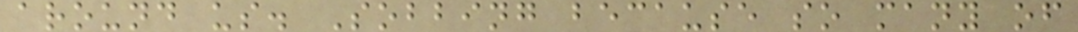around us. Sobbing because so many of
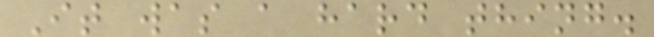It was a hard thing.
